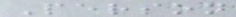Person
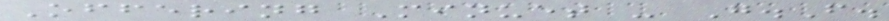Offering Minuet - G.F.
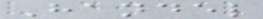Handel
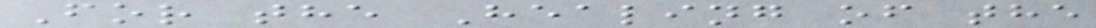For the Healing of the
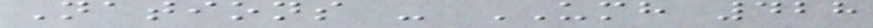Nations - UMH 428
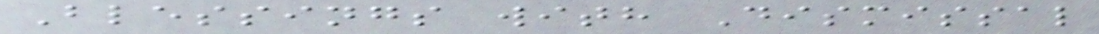Blessings with Dismissal
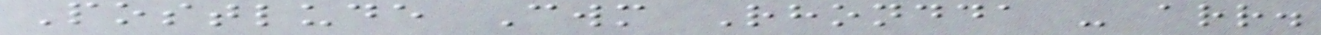Postlude Cwm Rhondda - arr.
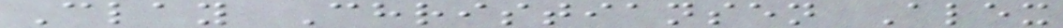Clay Christiansen Alex
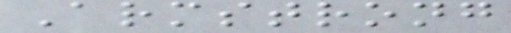Armstrong
